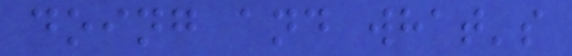doing and what's
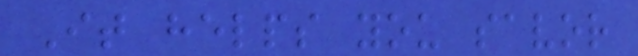It helps you savor
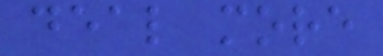deal more
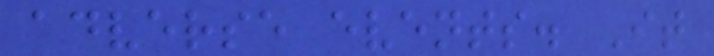adverse events. It
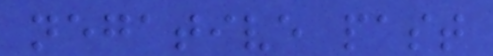negative past
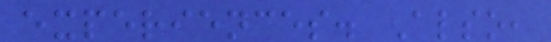experiences. Also,
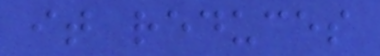it reduces
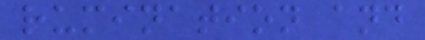rumination and
